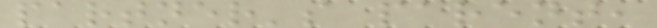partner's parent,
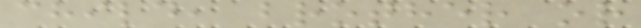child, brother or
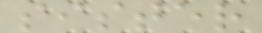sister
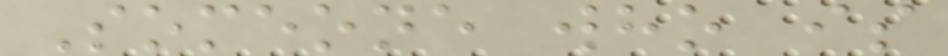Someone who is
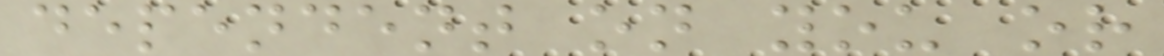dependent on you or
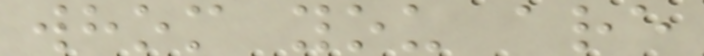whom you are
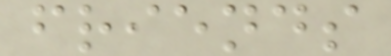friends
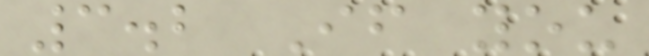3.2 If you
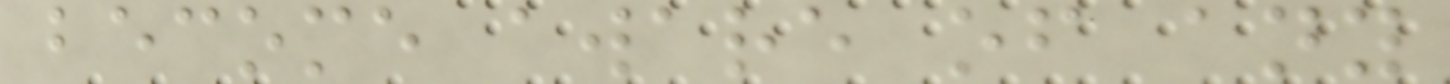become aware of any
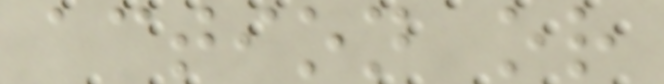action or
